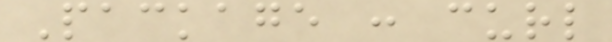Package : curl
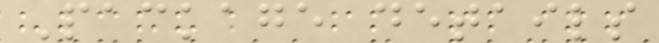Package details
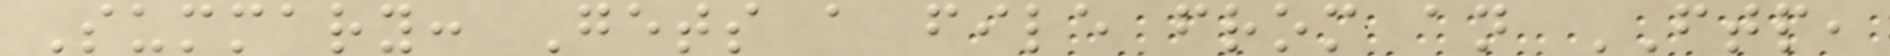Summary: Gets a file from an FTP,
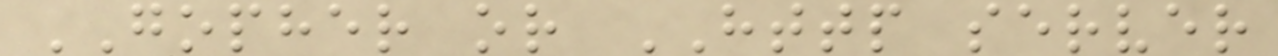GOPHER or HTTP server
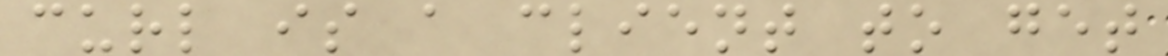curl is a client to get
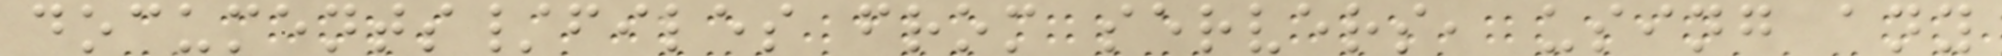documents/files from servers, using any
